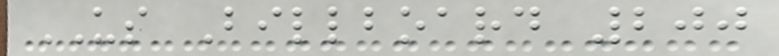US Billboard 200
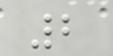2
